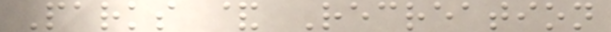Parks & Recreation
